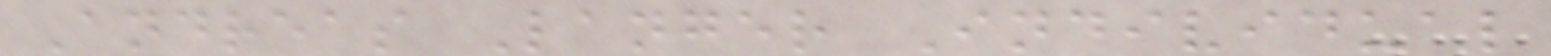Andreas Langer Individual
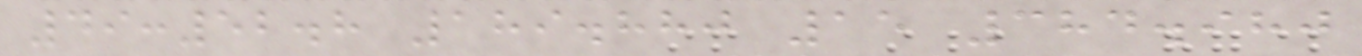49:52.8 189.880 15 384.980
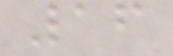16
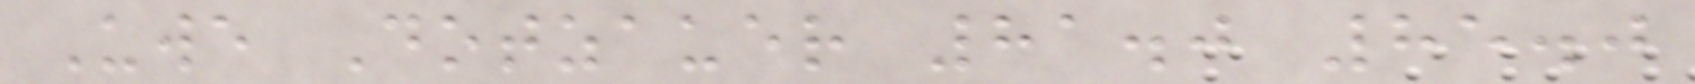Uwe Dotzauer 81.0 85.0
